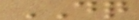DQ
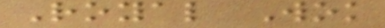Royal Wok
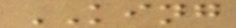KING
